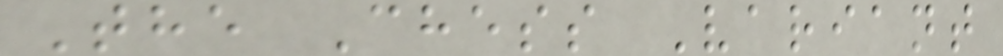The Chess Variant
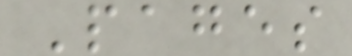Pages
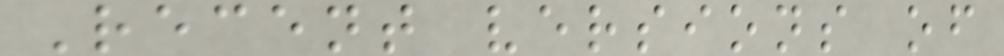Recent versions of
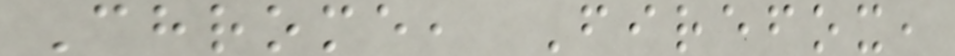Chrome, Firefox,
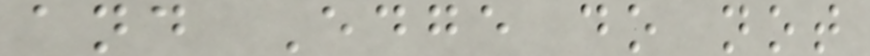and Edge do not
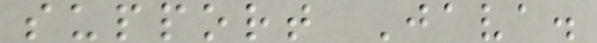support Java.
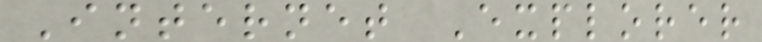Internet Explorer
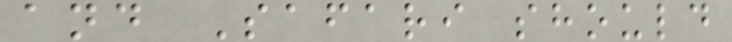and Safari should
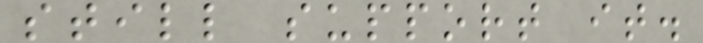still support it.
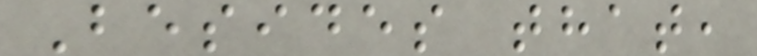Besides that,
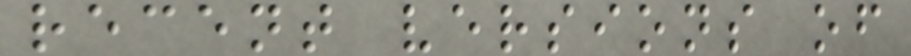recent versions of
